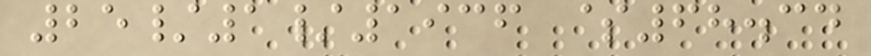25/1/1936 $68.34
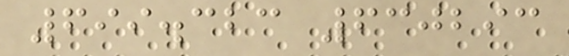699.323 630293
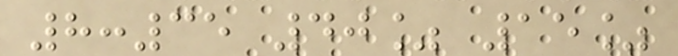8:35 40% 15%
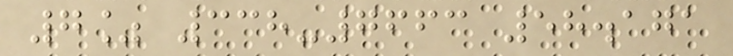7% 338-7663 58.171
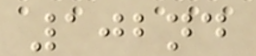102nd
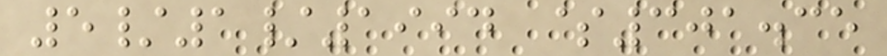5/1/1994 $301.35
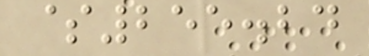$255.24
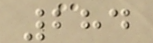284
